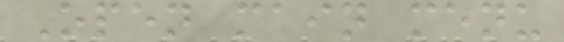Open main menu
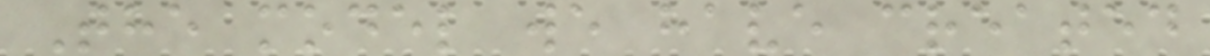The model we have created
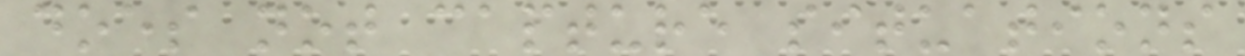does not capture situations
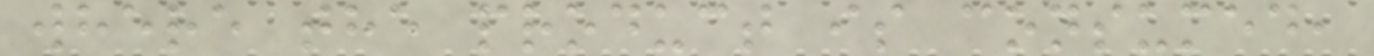where the product is consumed,
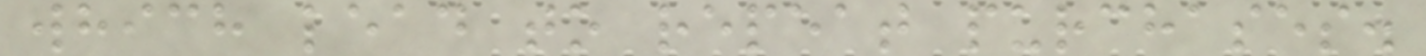which lead to repeat purchases.
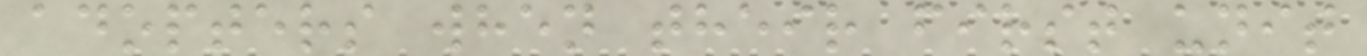adopters when their first unit
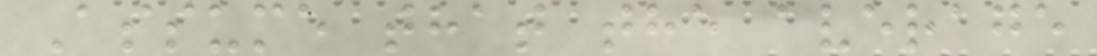Assume that the average
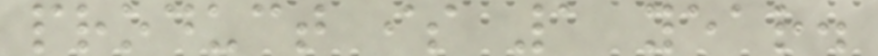product is 1 year.
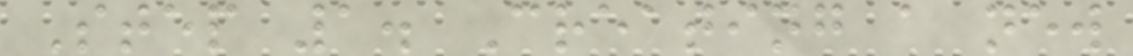Step 1. Creating a new
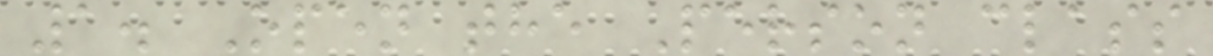1. Open the Person class
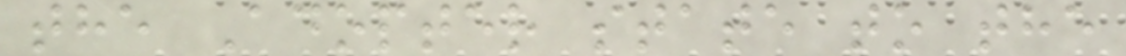the Adopter state to the
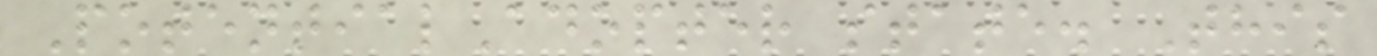PotentialAdopter state. This
